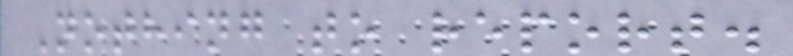Nothing to report.
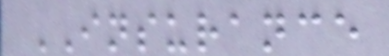INSURANCE
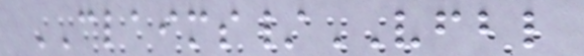CLAIMS/VFBL
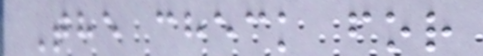The check for
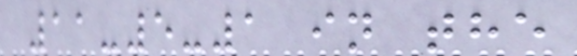11-5-1 in the
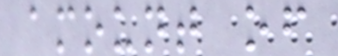amount of
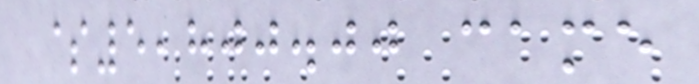$5,800.00 came
